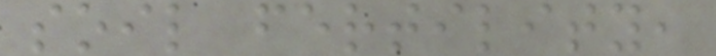soil fertility,
